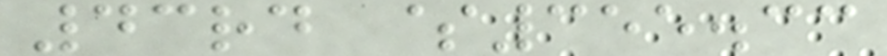43rd $355.33
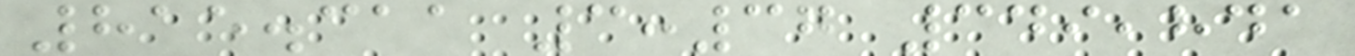815.311 3:37 349,841
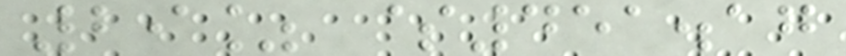29% $451.17
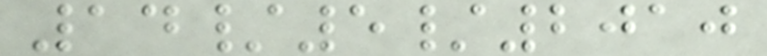14/5/2010
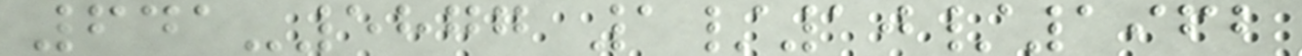641-5877 1/10/1962
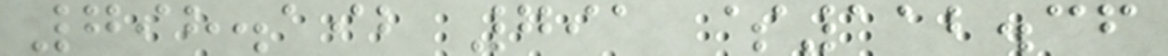798.192 791 $112.36
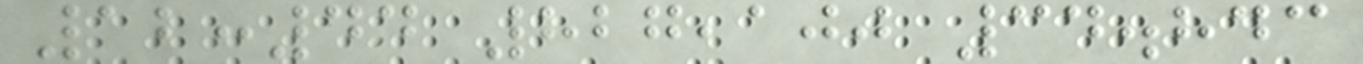12:44 827,100 34.843
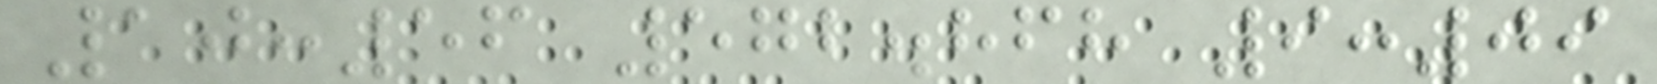10:56 572.868 9:09
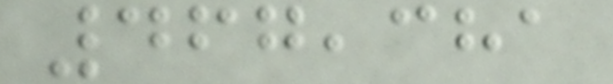467,381
